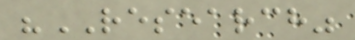"RESEARCH"
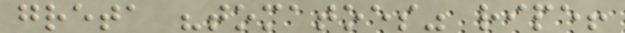greta "tomatoes" ripe!
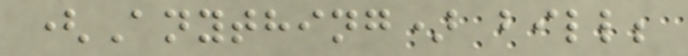(Anything) bill;
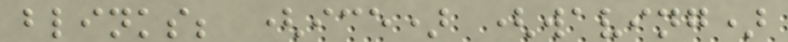blinks; (ice) (waving)
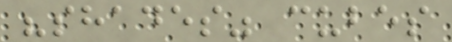"shades" cubes
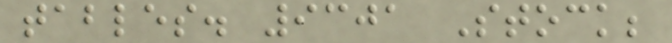tables. 9301 Stock;
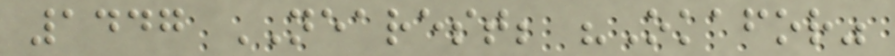1447 NEAREST; "Okafor"
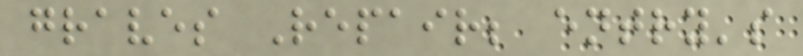graves Repair; entry's
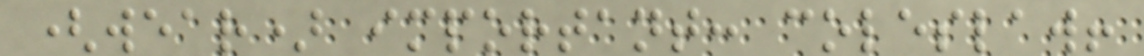(wear) important: coleslaw!
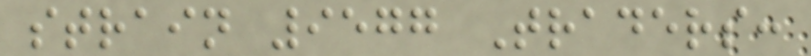strain 9577 Traders:
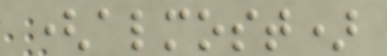(almost)
